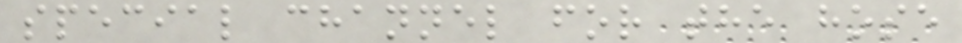special channel for the hose
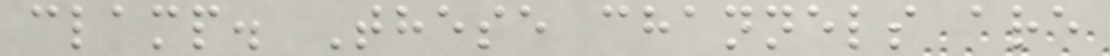clamp. These channels are
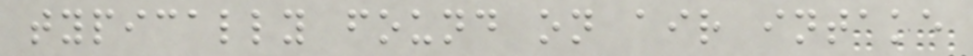typically found on air intake
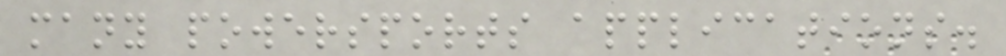many powersports applications.
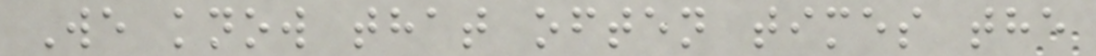We know that often times the
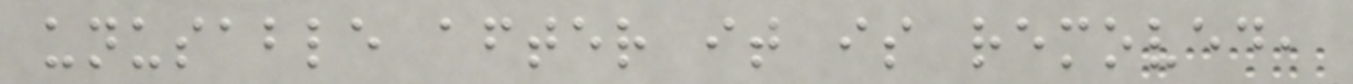unusable after it is removed,
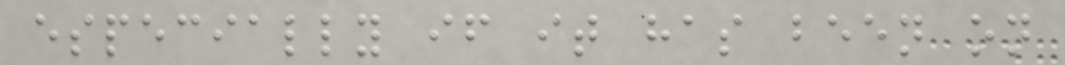especially if it has been on
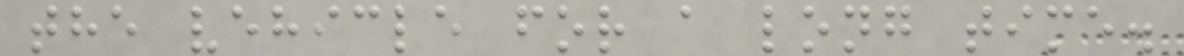the vehicle for a long time.
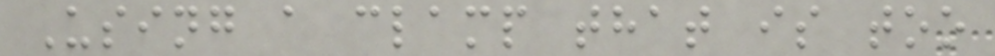Using a clamp that is too
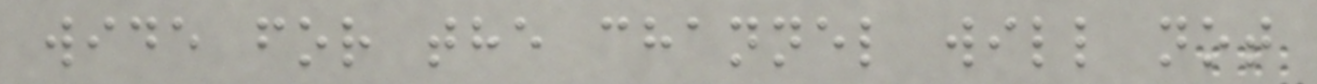wide for the channel will not
